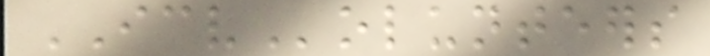ICVolunteers
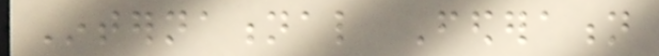International Federation
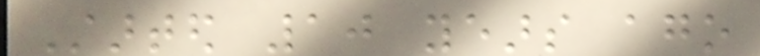Started 10 years ago
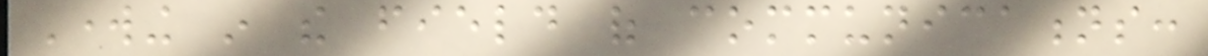Working in the field of communications:
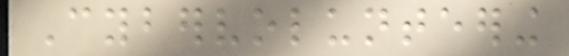Cybervolunteering
